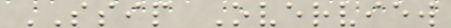SSIP Overview
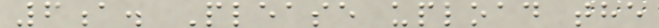6a. Please upload the
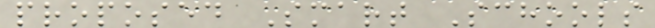proposed Smart Schools
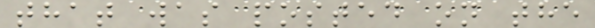that was posted on the
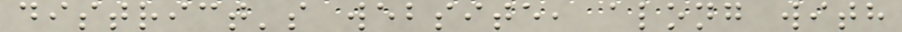district's website, along with
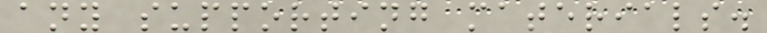any supporting materials.
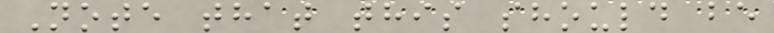Note that this should be
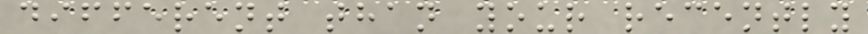different than your recently
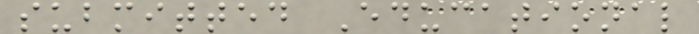submitted Educational
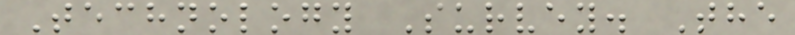Technology Survey. The
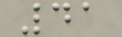41
